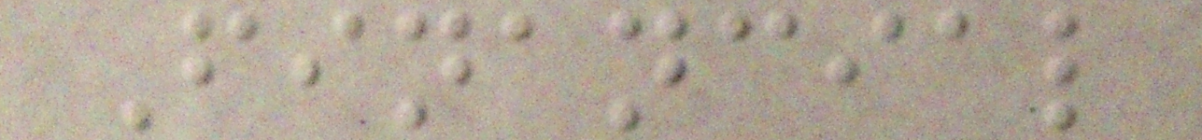Financial
